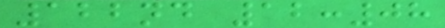122nd 12:08
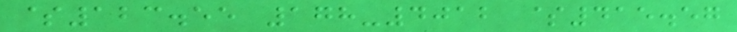$123.55 178-4012 $415.57
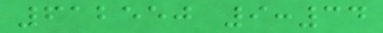612550 9:34
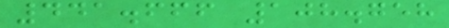441.666 108.758
